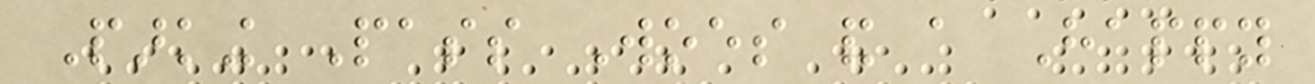Parking Pass Woes and a Happy
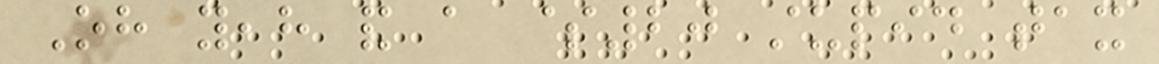Oh yeah and a $20 stupid tax
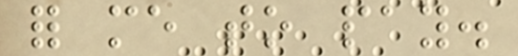for me to pay.
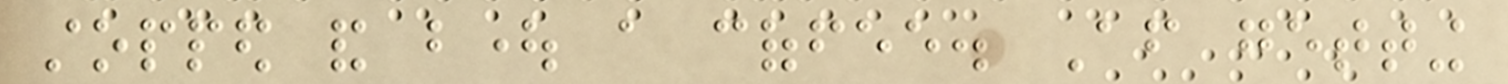stopped and bought a coffee. After getting
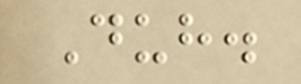Duh.
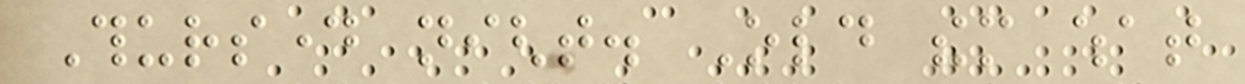Thursday night. Old them what
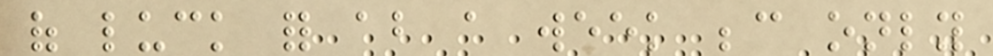of luck for about a week because only
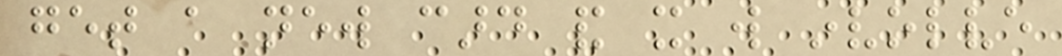get a new card and it will involve
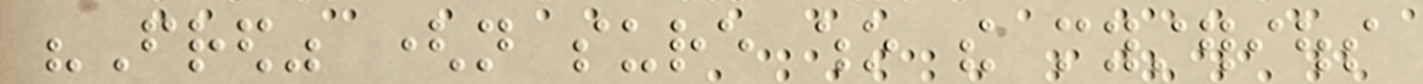"Fred" (not sure who the mysterious
